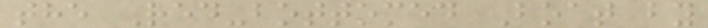the Red-bottomed Boat by
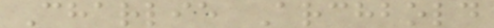Charlie Archbold
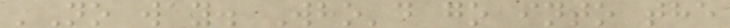'No way. Who'd go into the
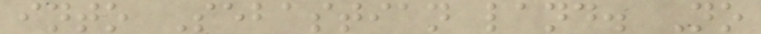into Sebastian land. No
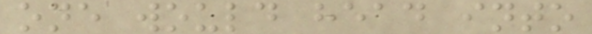one would head into
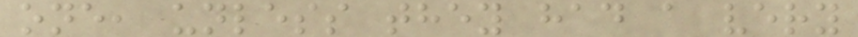one, unless they had a very
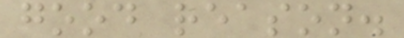good reason.
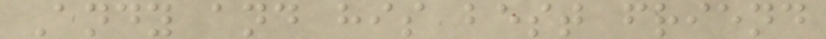Andy and his best friend
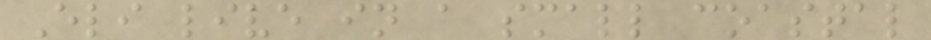Eli live in a small coastal
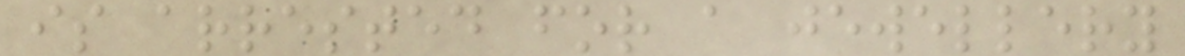is arrested for a jewellery
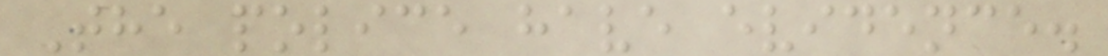The police have evidence.
